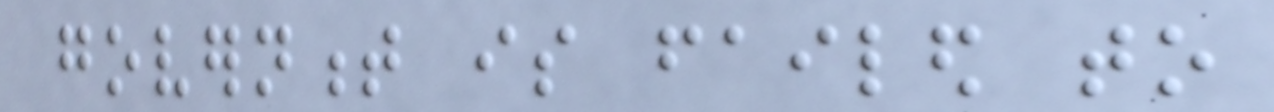government is failed to
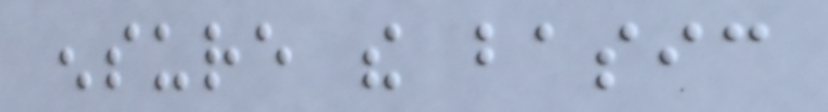ensure the basic
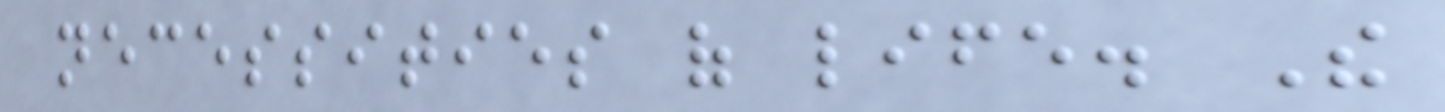necessities of life. The
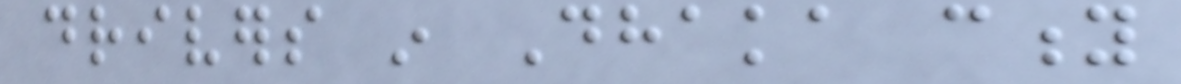drivers in Dhaka city
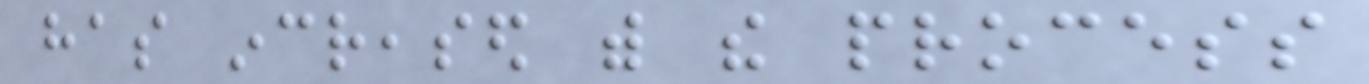has increased with the process
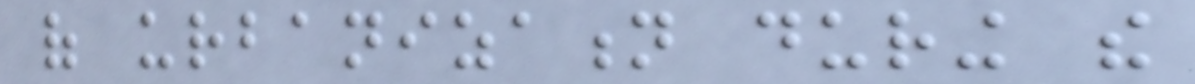of urbanization during the
